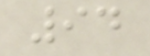94
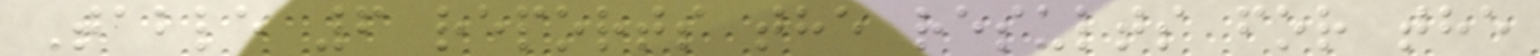Table 6 reports the results for the
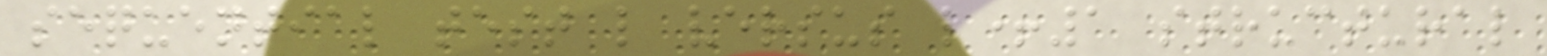sequential test l versus l+1 structural
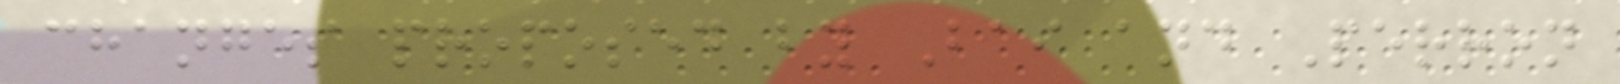changes proposed by Bai and Perron
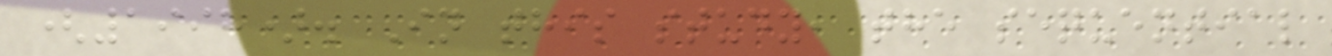(1998). In this study, the sequential
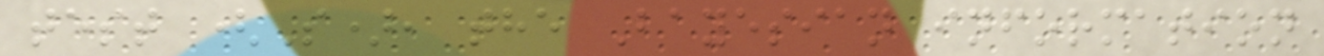test (S), the Bayesian information
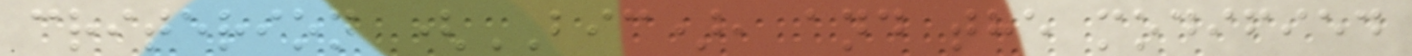criterion (BIC), and the modified
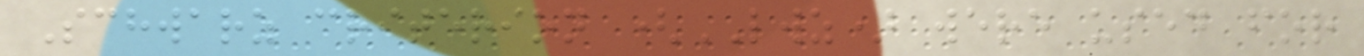Schwarz criterion (LWZ) were used for
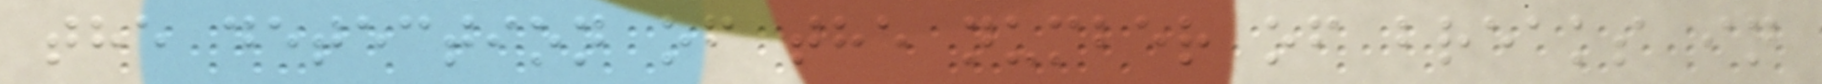the detection of the number of breaks in
